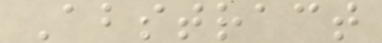Abstract
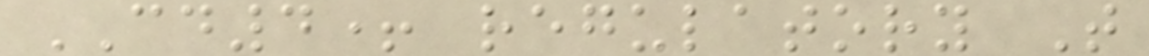CD4+ regulatory T
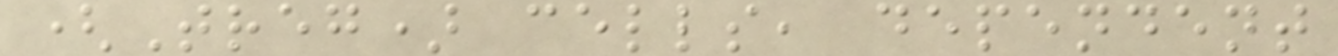(Treg) cells, dependent
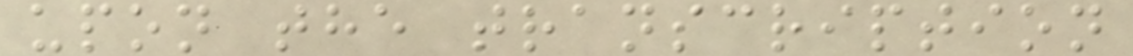upon the transcription
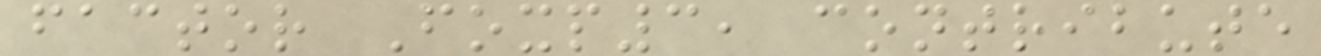factor Foxp3, contribute
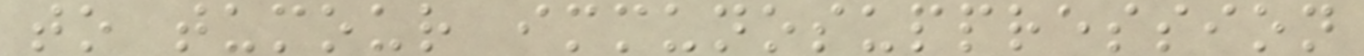to tumour immunosuppression
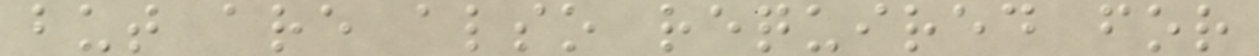but are also required for
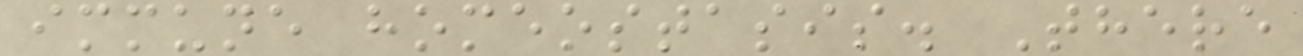immune homeostasis. There
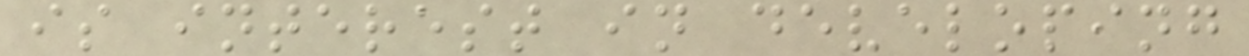is interest in developing
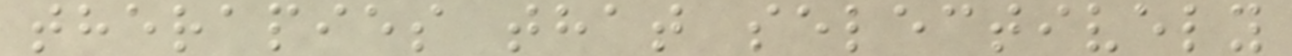therapies that selectively
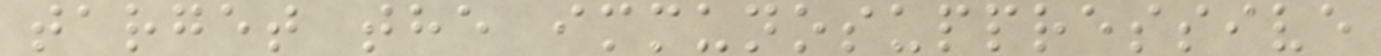target the immunosuppressive
